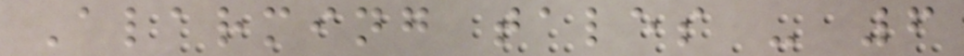Alarming tales - 6
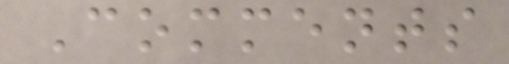Comments
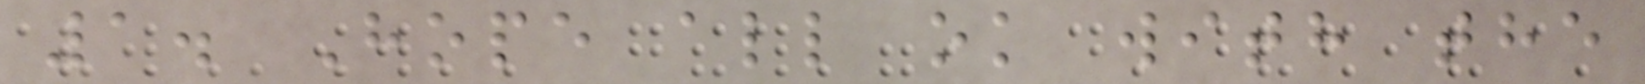1. Hope all ok with the
